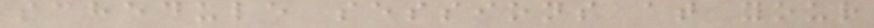schedule sessions at your
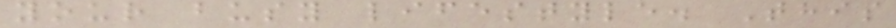your busy lifestyle. This
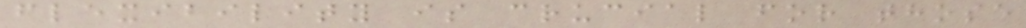flexibility is crucial for those
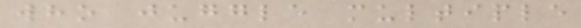who juggle multiple
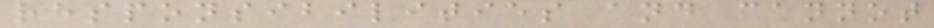responsibilities and cannot
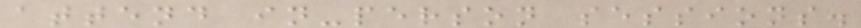attend in-person sessions.
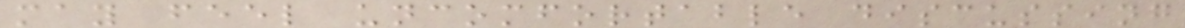may feel uncomfortable discussing
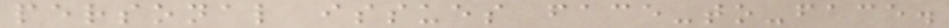personal issues face-to-face.
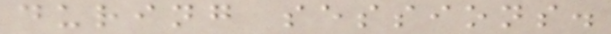during sessions.
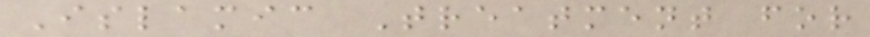Islamic Treatment for
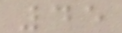45
